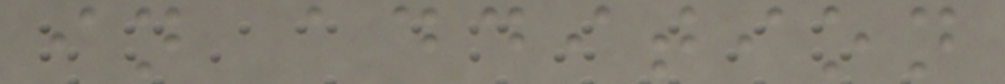in addition
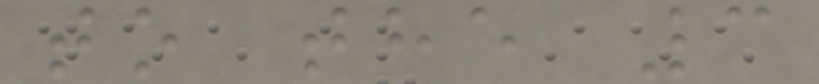to the 3
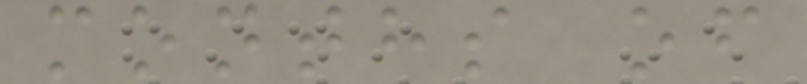months of
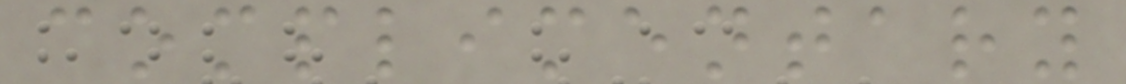complimentary
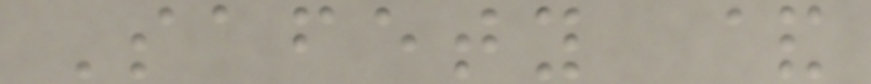Safety &
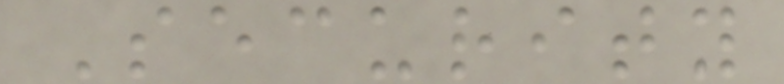Security
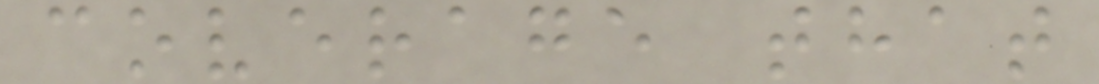coverage that
